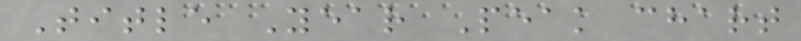Title Year Peak chart
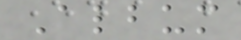Album
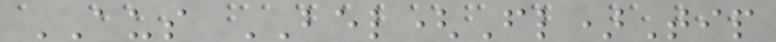AUS BEL(Fl)Tip
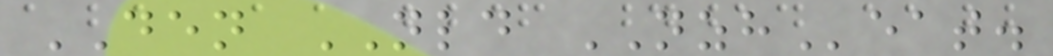DEN NLD NZHeat.
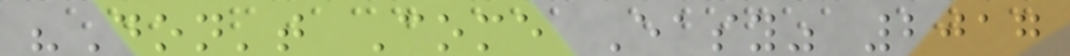"Don't Come Easy" 2017
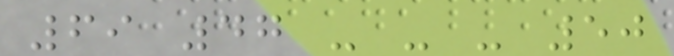69 47 - - - 50
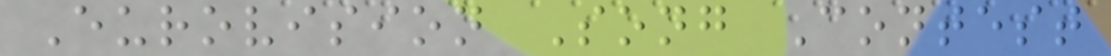Eurovision Song Contest
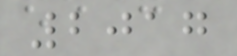2017
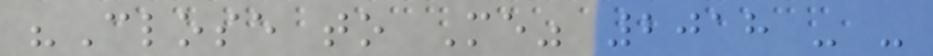"Close to Me" 2018 - -
